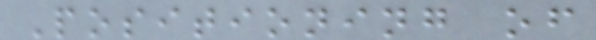Positioning of
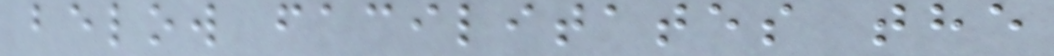below facilitates the
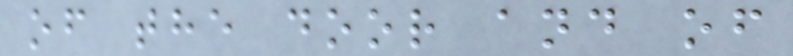of the door and of
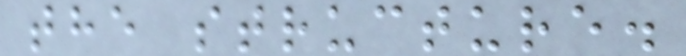the structure.
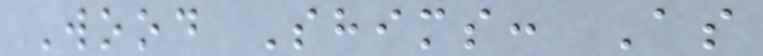Wood Shims: As
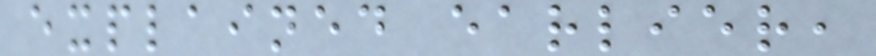explained earlier,
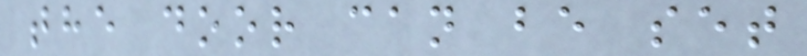the door can be set
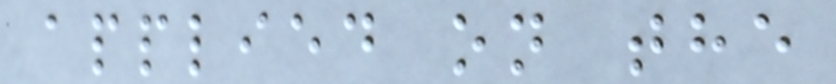applied on the
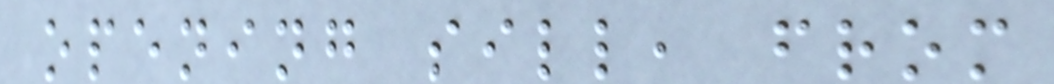opening sill, from
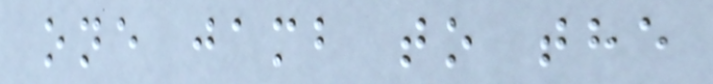one jamb to the
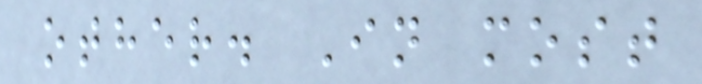other. In most
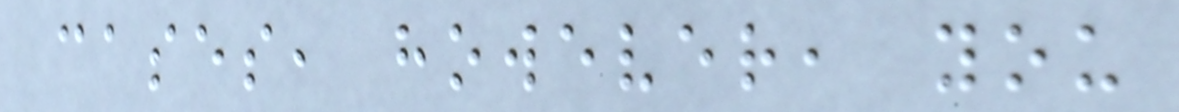cases, however, you
